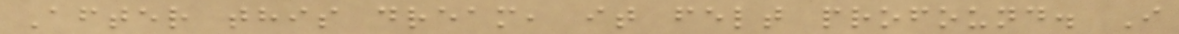After this dream, it felt profound. I
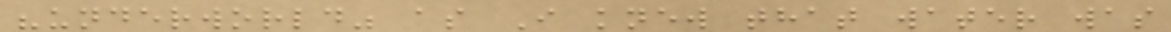"underworld" as I knew that water was
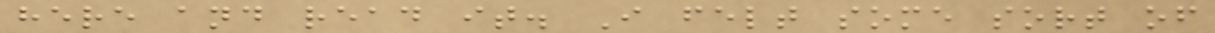here and read it. I felt some sort of
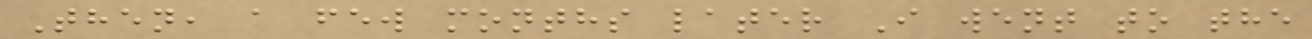Then, a few months later I went to the
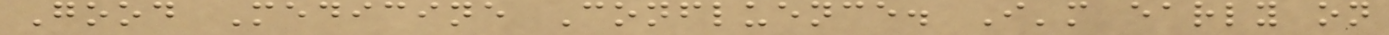Good Medicine Confluence. I'm early on
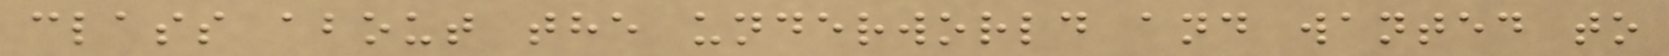class about the underworld and wanted to
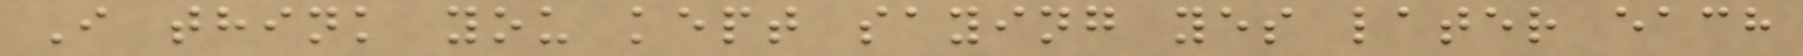I think you kept saying yes later each
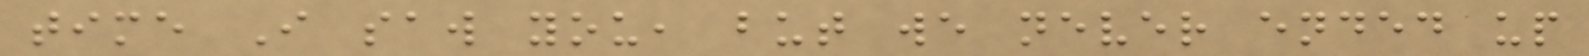time I saw you, but we never ended up
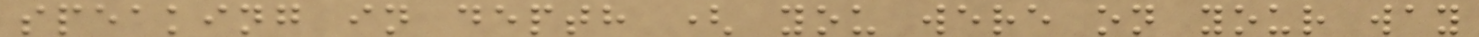speaking in depth ( you were on your way
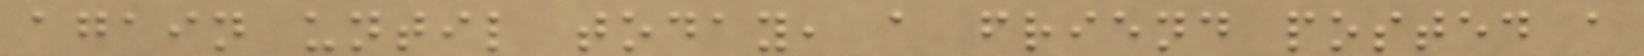again until today, a friend posted a
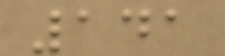141
